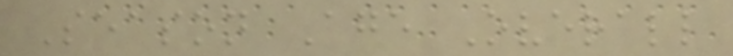Season Age Overall
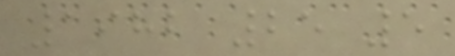1982 25 5
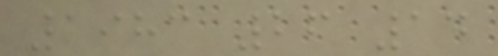1983 26 14
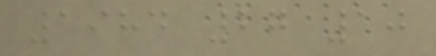1984 27 10
